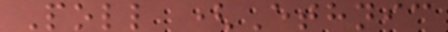Poll (Ethnic
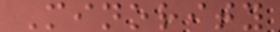Minority
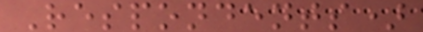Respondents)
